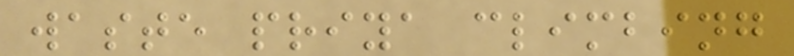waste priya climbing
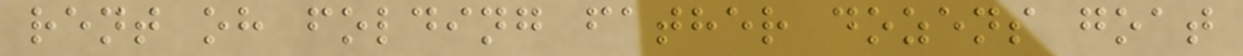rent oh folding father dozens goat
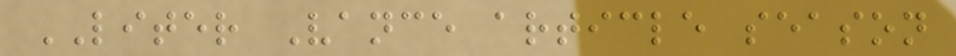LITER Vance article season
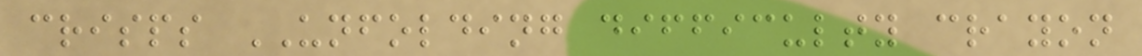crisps UNFOLDING difficulty crayon
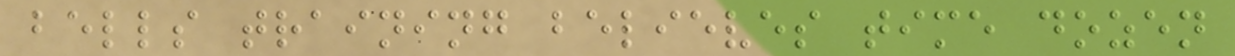bells training believes time dozen
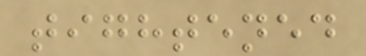tightened
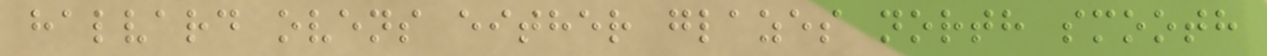halvard ovens either glazes north smooth
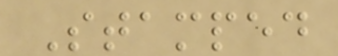Stamped
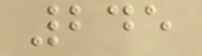245
